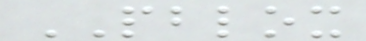PBLOX
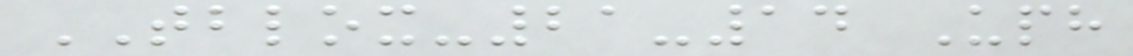TBLOX-21-14 Uph
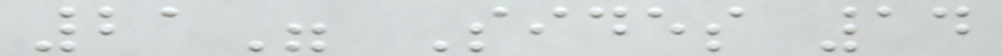21" Sides 14
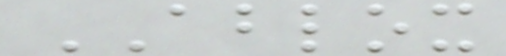ABLOX
